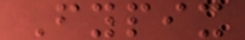Fypix
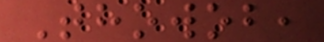Thowob,
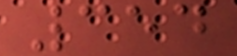354
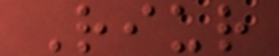Riur
